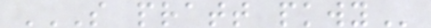S PRATT PKWY
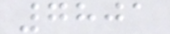7801
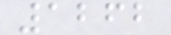1262
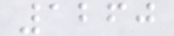1260
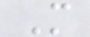M
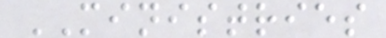MINISTRIES
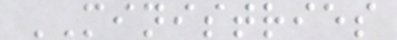MINISTRIES
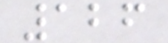126
